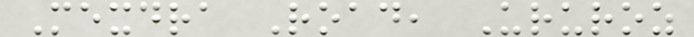Mexdra Road, Ururoz
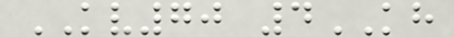KV70 4KH
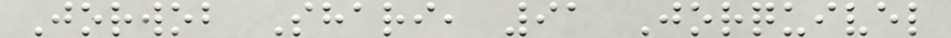Jorwob Shari, 91 Jorquivel
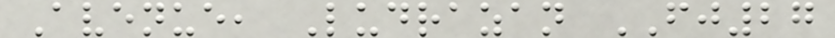Avenue, Ludrazan FJ27
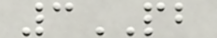3PB
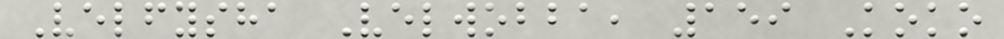Velfysha Velwobba, 159 Koko
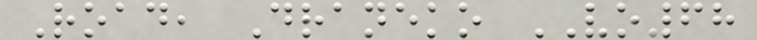Road, Draneko VO68
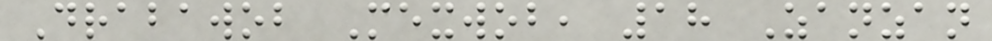Drabawob Mexwob, 18 Zanzan
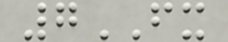7FX
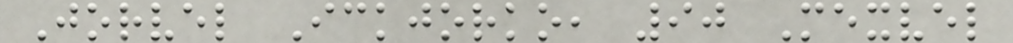Jorvel Ickjorko, 90 Mexvel
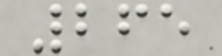265
